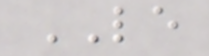LE
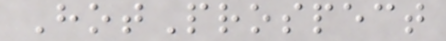HotProspect
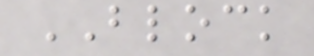BLOCK
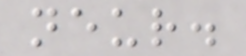neur.
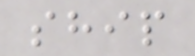ship
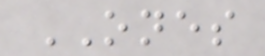ONES
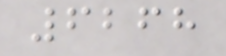6268
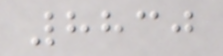8830
